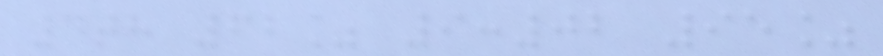4th 62% 9:02 95%
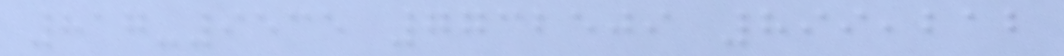817-9535 7732509 899,212
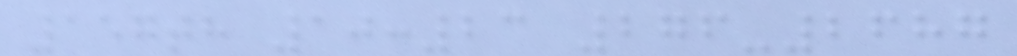157th 10:23 276-2687
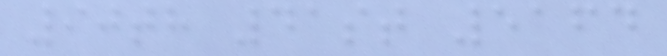90th 41st 5164
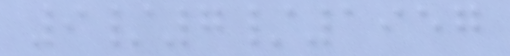9/7/1957
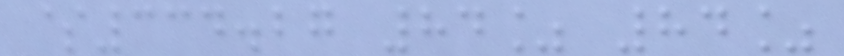$334.27 84% 84%
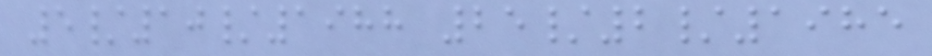5/10/1988 25/2/1985
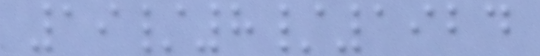19/8/1924
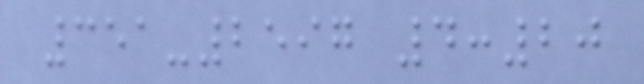351-2597 4:20
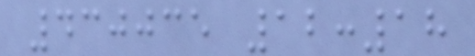430035 12:18
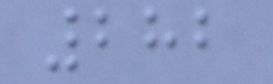282
